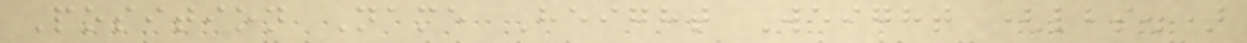Position Name Height Weight (lbs.)
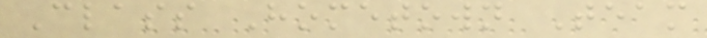Class Hometown Team
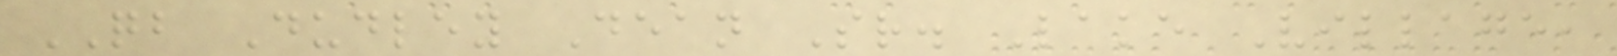QB Dudley Dean Sr. Lake Village,
